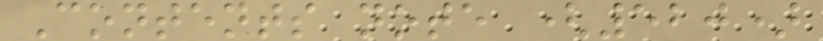Contents note (520)
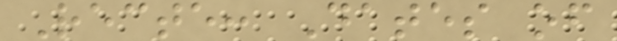Recte: Dates of
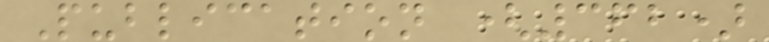Publication (362)
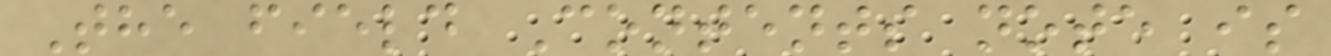The field Contents note is
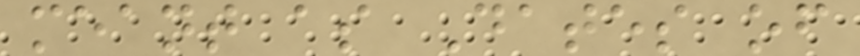meant as Dates of
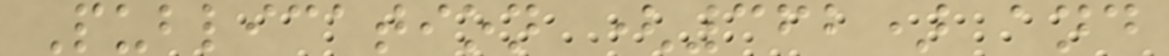Publication (362) and
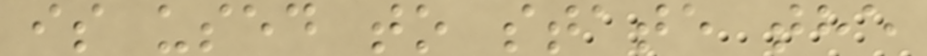is used to state the
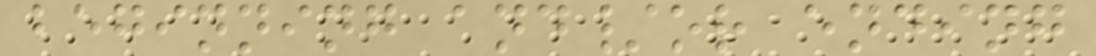beginning and/or ending
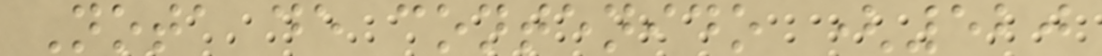Nota de contenido (520
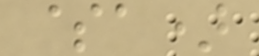$a)
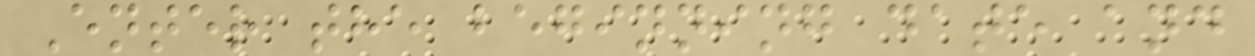Enter the beginning date and
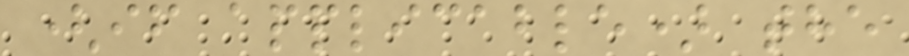(if applicable) the
